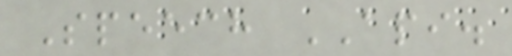Speech API.
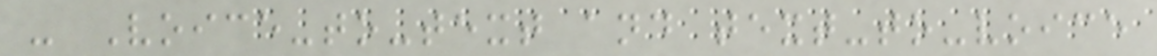- Voice-to-text and text-to-voice
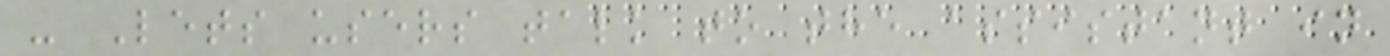- Lets users talk to the assistant in
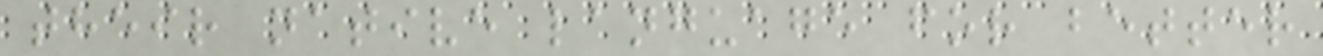their native language for better
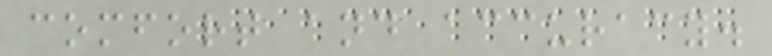comfort and accuracy.
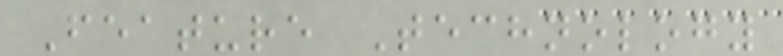Feature Technology
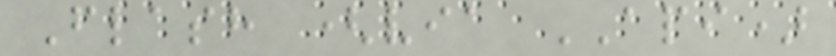Flash (via API)
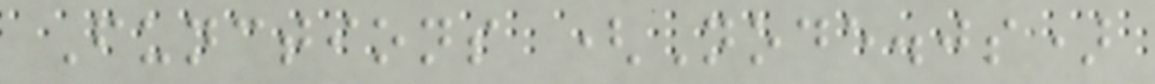Functions (Node.js)
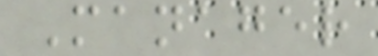Manager
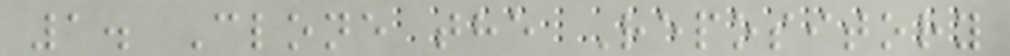1. Clone the Repository
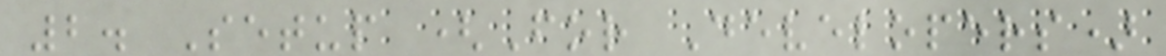2. Setup (For Developers)
